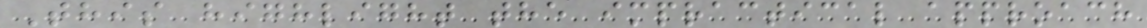This highlight the impractical approach
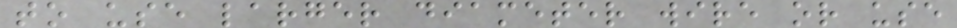to use larger diameter wire or use
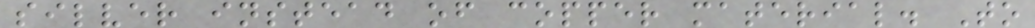silver instead of copper material. To
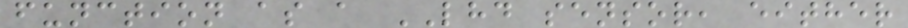function as a LHD sensor, either
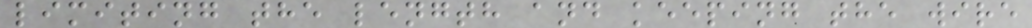limiting the length and keeping the wire
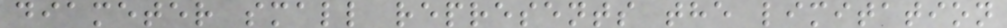diameter small represents the limitation
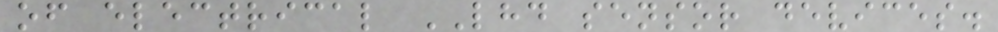of electrical LHD sensor devices.
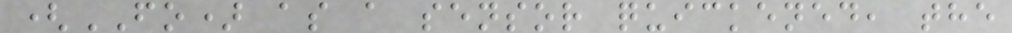(FO) as a sensor quickened, the
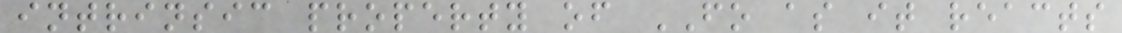intrinsic property of FO as it reacts
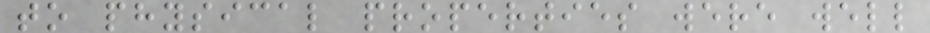to physical properties were well
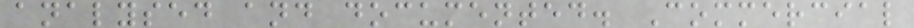analysed and documented. Commercial
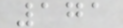171
